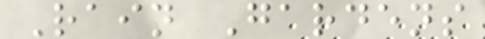Rain Gardens
